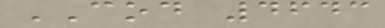COD 4643
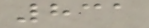831
